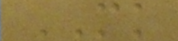MK
